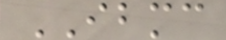IBMC
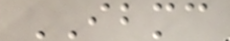IBMC
